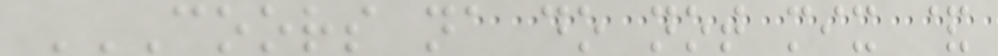COORS NA DO NOT MIX &
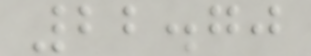22.70
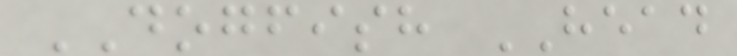DOGFISH HEAD
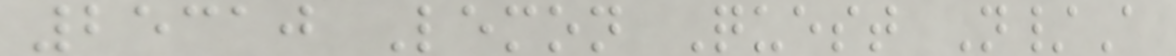25310 Lemon Quest N/A
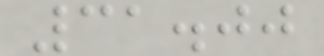31.00
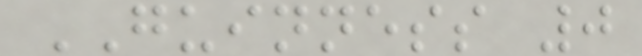GUINNESS 0
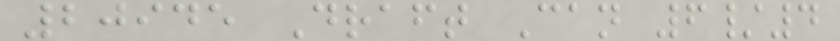20945 Draft Can 6/4
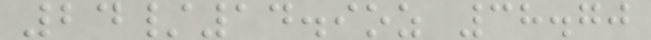24/14.9oz 38.70
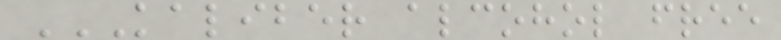KALIBER ALCOHOL FREE
